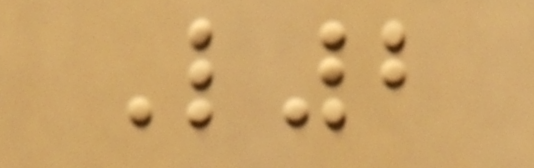L2
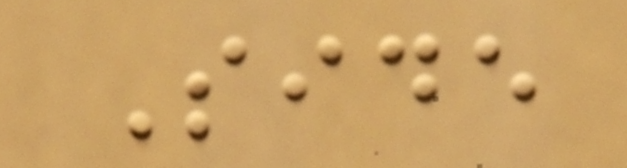Side
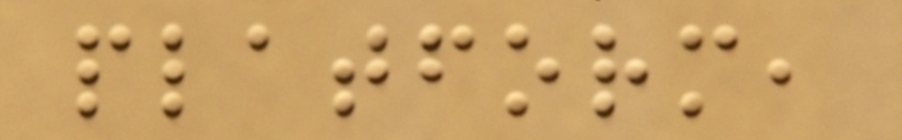platform,
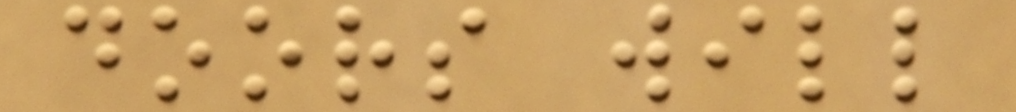doors will
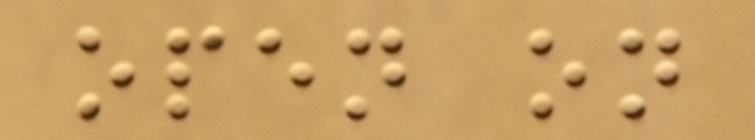open on
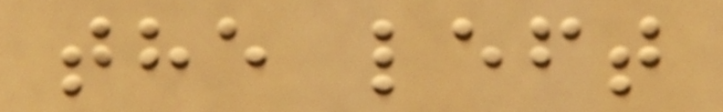the left
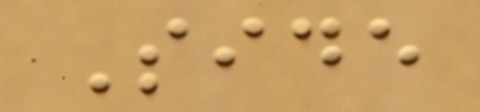Side
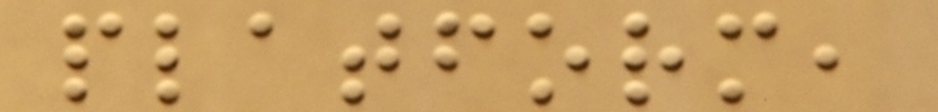platform,
